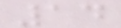14
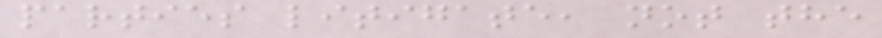parties litigate, not the
